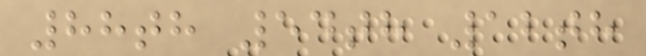88th 54th 12th
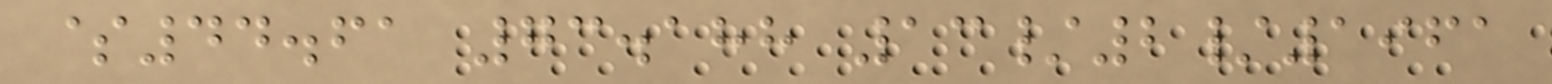$44.61 73.188 13/2/1961
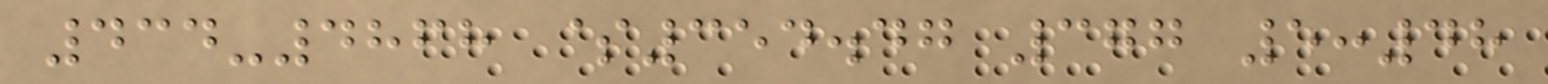434-4868 $354.47 377 5:48
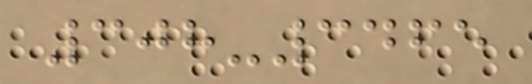308-3465
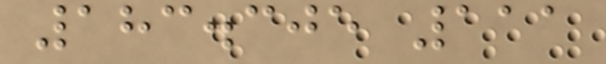183.305 111
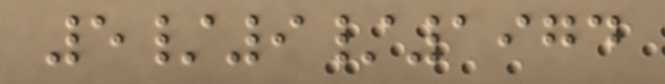5/9/1974
